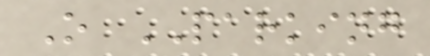O PARKING
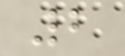2
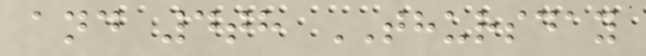and 4th THURSDAY
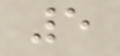5
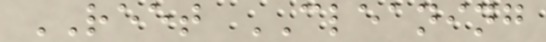REET CLEANING
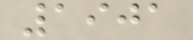1901
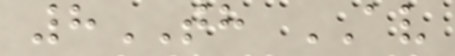8TH AV
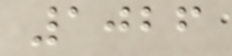1026
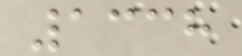1338
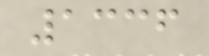1336
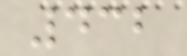432
